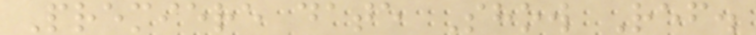Premiere date Show Ref.
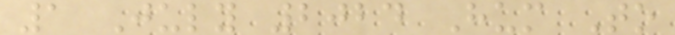1 July 2024 Hum To
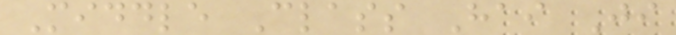Middle Class Hai Ji
